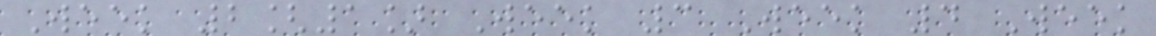Week 2[1] Week 3 Week 4 Week
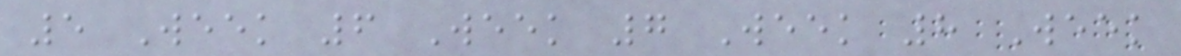5 Week 6 Week 7 Week 8 Week
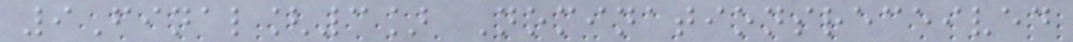9Final[3] Nominationsreceived
